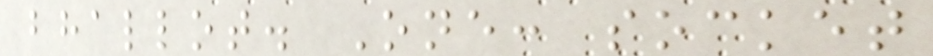bhallot. One: socket
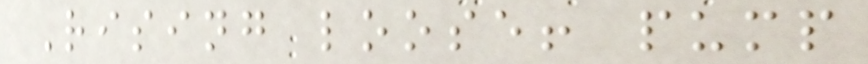Rising loose! pump
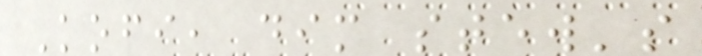Kofi, dim stew's
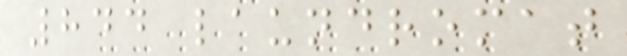844 laundromat
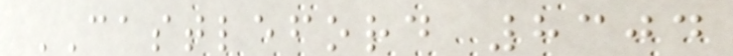CASTLEFORD 8304
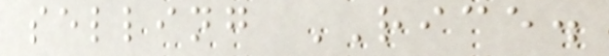selling RICE.
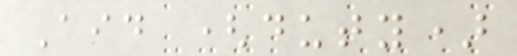Aid (duty)
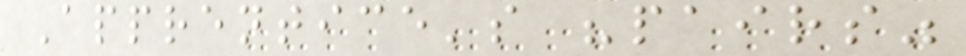Apprentice's "pairs"
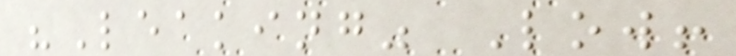"Leaking" Low!
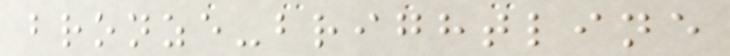bronze-brightline
